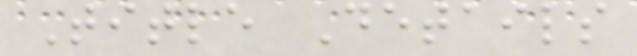Title Details
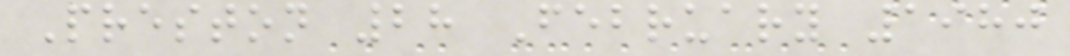Preston 28 February 1980
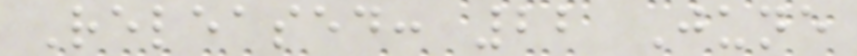Released: 22 June
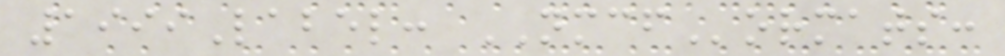1999Label: NMCFormats:
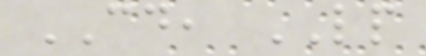CD, LP
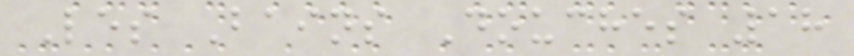Les Bains Douches 18
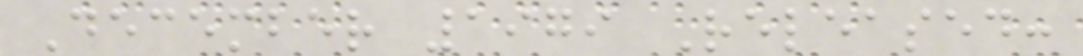December 1979 Released:
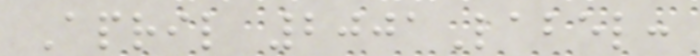April 2001Label:
